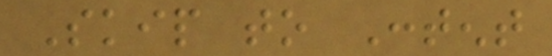Skip to Content
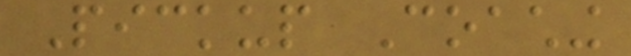Pickup Coaching
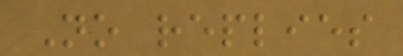No replies
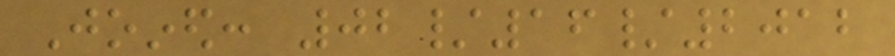Joined: 02/16/2012
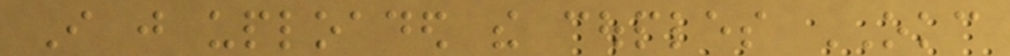I just uploaded the couples OKC
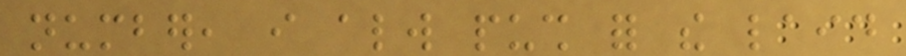number, i always push for the laid
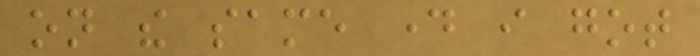on the same day i got
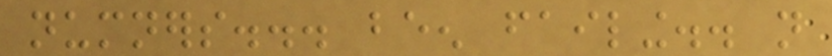numners... been failing.. not
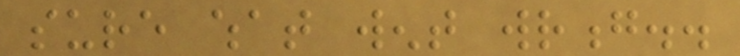sure what went wrong..
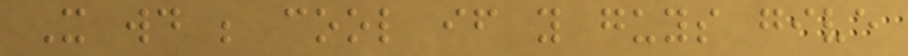It would be cool if you guys give
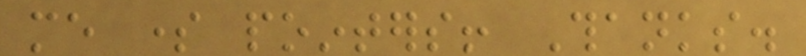me some pointers! Thanks.
